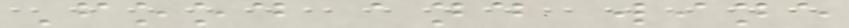Food and wine
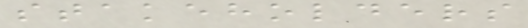stakeholders
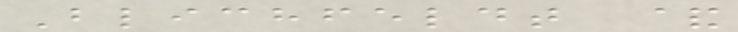Blichfeldt &
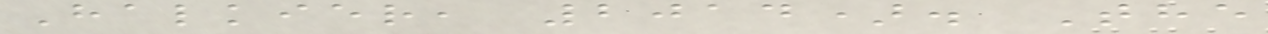Halkier, 2014). The
